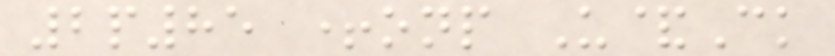2p85 +onp U&Ck
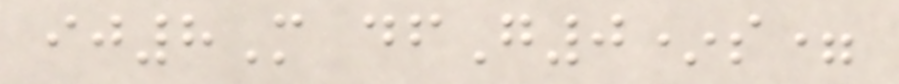ij8M dfG0*s=
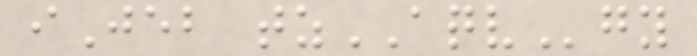iJeb tzAQVgy
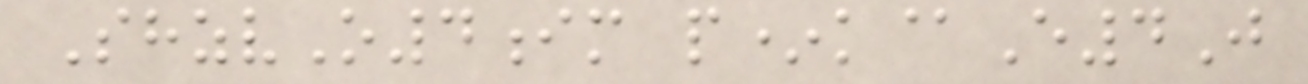ShzvO4im p*k@E4J
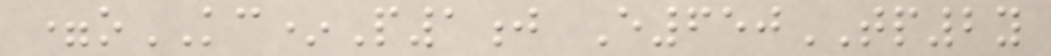=oKC*P1j E650TP2y
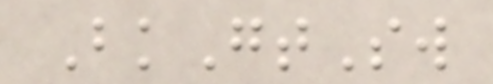BkGtSw
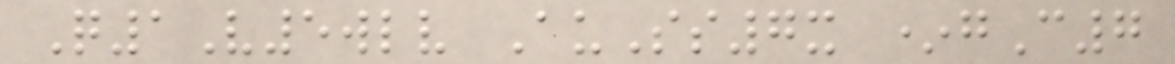Q1V5wlv AuSs7x *gC7
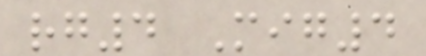rg4 Mig4
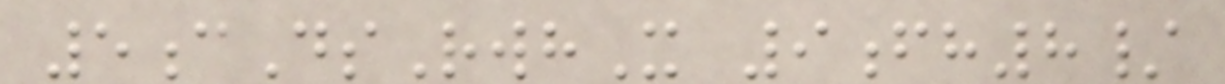5cDsRwhX 9fh8/
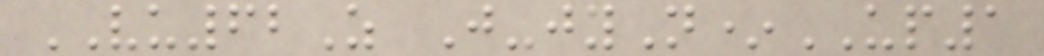VU62Z J-jyN*UP1
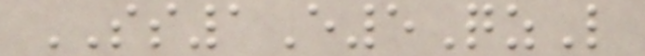SS1E5QzL
